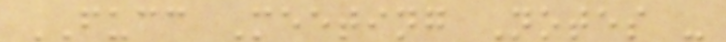FUCC Meeting Notes -
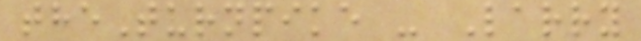theTurnpike - Larry
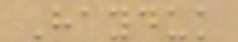Hayduk
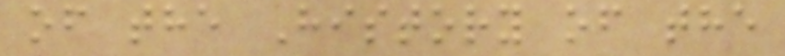of the History of the
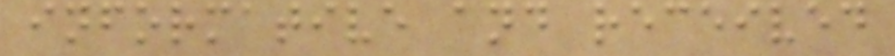informative and received
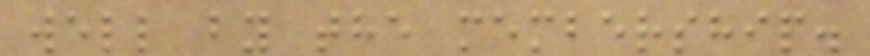well by the membership.
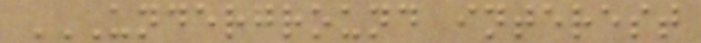UNDERGROUND INTEREST
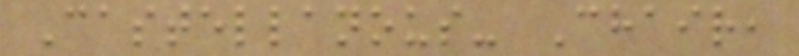Castellanous- Chair,
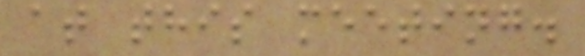at this meeting.
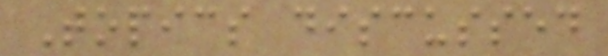Topics discussed
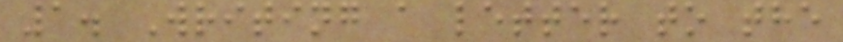1. Writing a letter to the
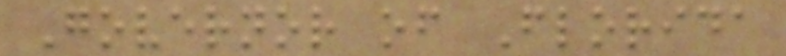Governor of Florida
